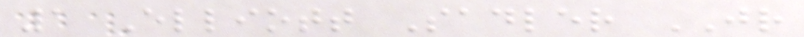1 Elliott Sadler JR
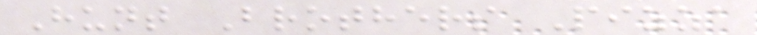Hunt Brothers Pizza
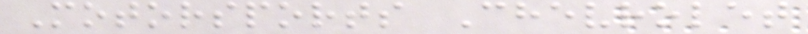Motorsports Chevrolet
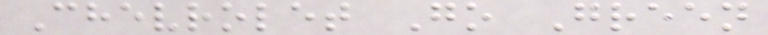Chevrolet Go Green
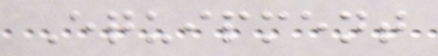Equipment
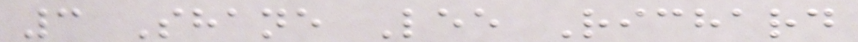3 Shane Lee Richard
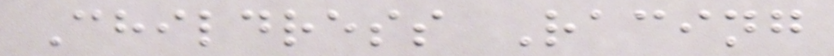Childress Racing
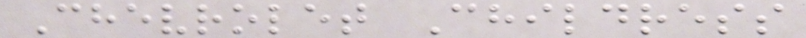Chevrolet Childress
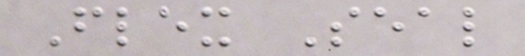Flex Seal
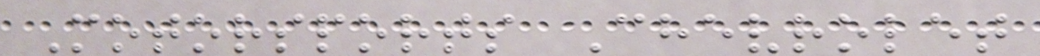Motorsports Chevrolet
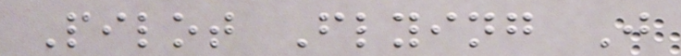Pilot Flying J
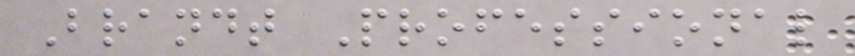Brandt Professional
